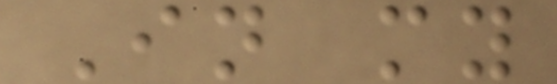In my
